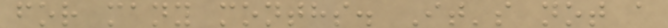for many months. It's not a
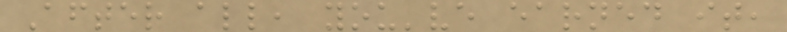After all, you've earned it,
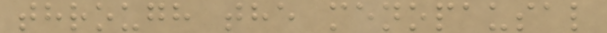through the menopausal
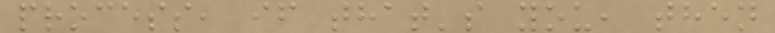process, if that's you, then
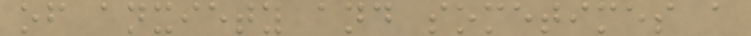of anxiety and sometimes a
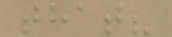that?
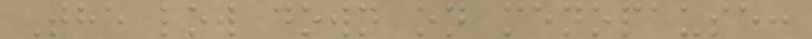The low down on menopause:
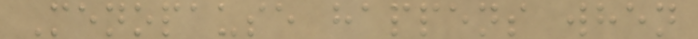Menopause happens when
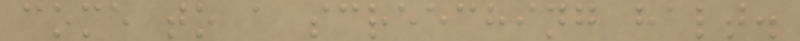come to a screeching halt.
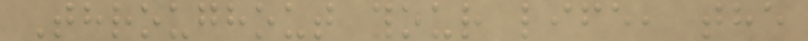Throughout your life, the
